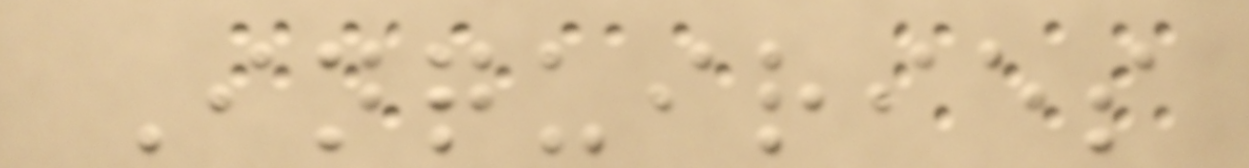Inquiries
